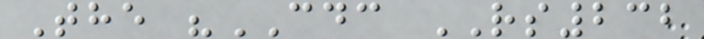The "CDC RS232
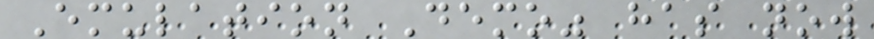Emulation Demo" has now
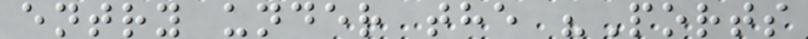entry under the "Ports
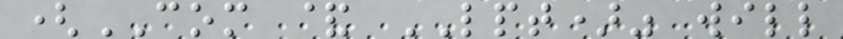(COM & LPT)" will
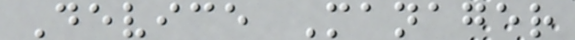Device Manager
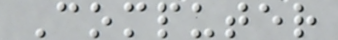Computer
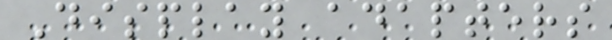Display adapters
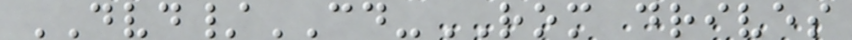DVD/CD-ROM drives
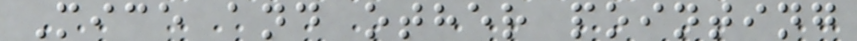Mice and other pointing
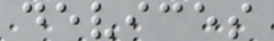devices
